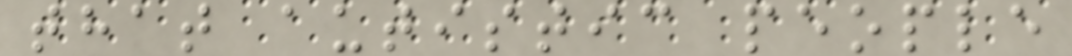that autistic people
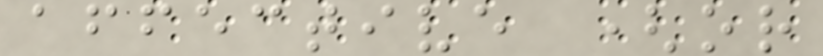affective (or
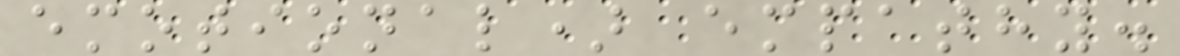emotional) empathy.
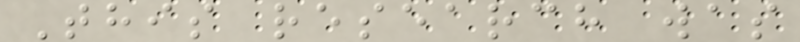This research was
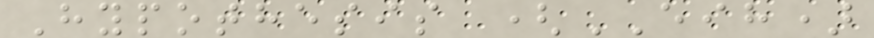Hypothesis (EIH)
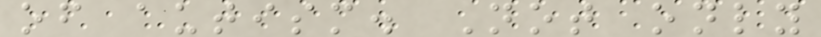of autism. Not only
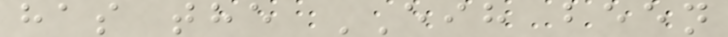has the EIH been
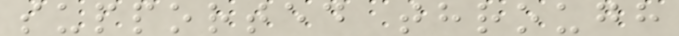supported through
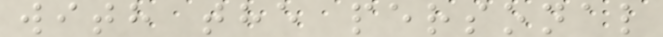with the personal
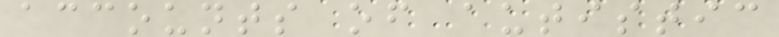accounts of autistic
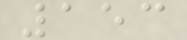153
